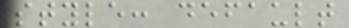style: default
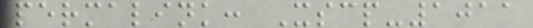permalink: Xscp-1011
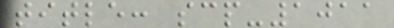title: scp-1011
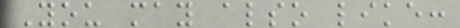You may also like:
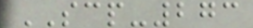SCP-273
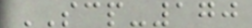SCP-170
